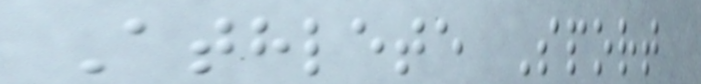Athlete Sport
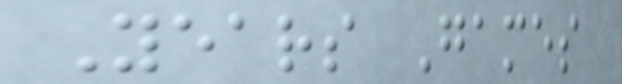Years Games
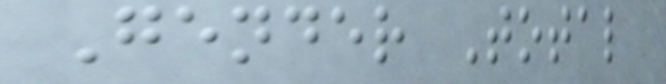Gender Total
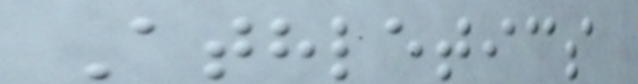Athletics
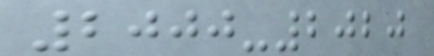2000-2020
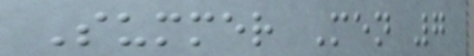Summer Men 7
